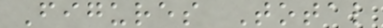Figures Total
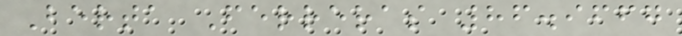Berta Ferreras 86.9667
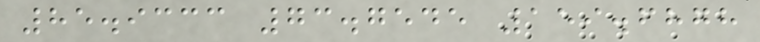85.9333 73.7545 159.6878
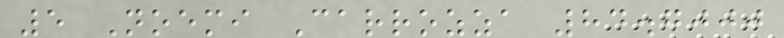5 Noemi Carrozza 84.7000
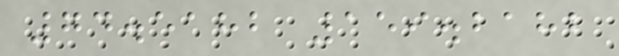74.5182 159.2182
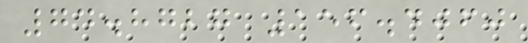74.8727 156.4060
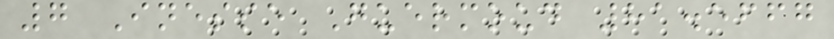7 Inesse Guermoud 81.5667
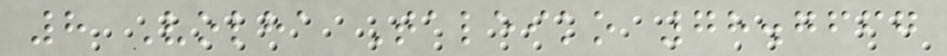8 Volha Taleiko 78.7667
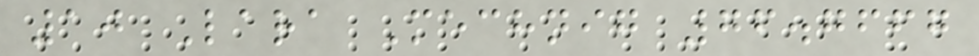10 Lara Mechnig 76.7667
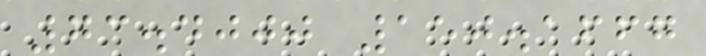73.4000 150.1667
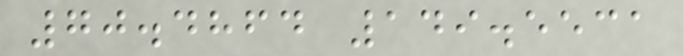70.4864 149.5531
